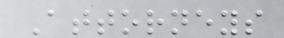Attorneys
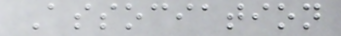Association
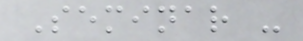Seminar -
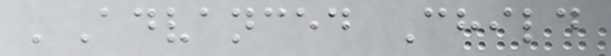'Advanced Child
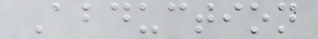Abduction
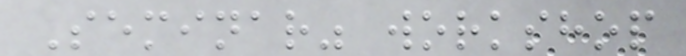Seminar" workshop
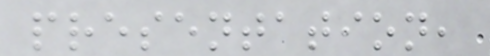presentation,
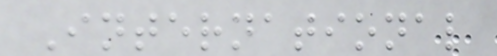International
